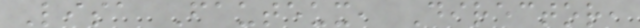Lisa Fauteux, Director,
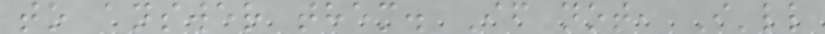to answer them. If not, I'll
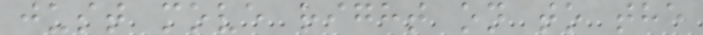just move right on to the
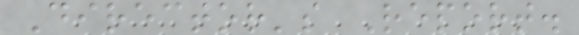Director's Report.
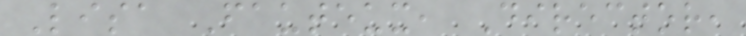Lisa Fauteux, Director,
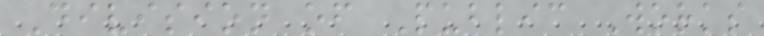Division of Public Works
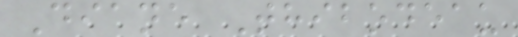Diane Thibodeau
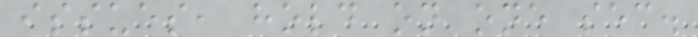issues, hold on one sec.
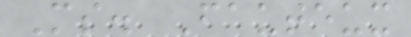Ms. Fauteux
